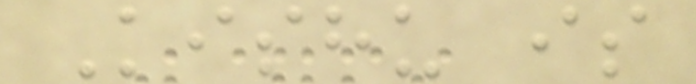Kishu is
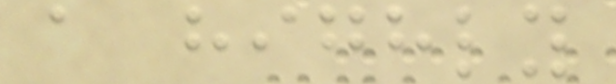a highly
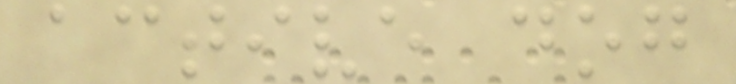active dog
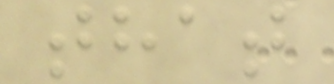that
